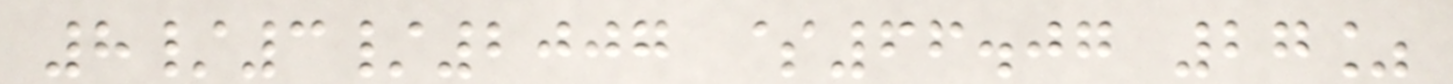8/3/2007 $66.07 27%
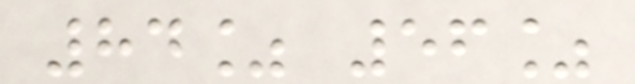84% 56%
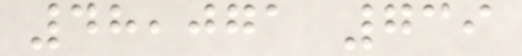48,071 739
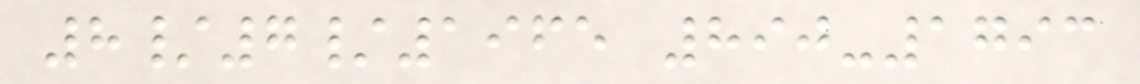8/7/1965 890-1793
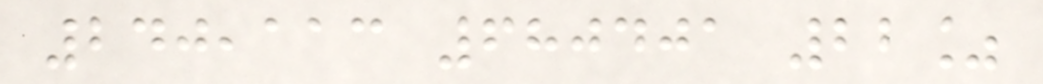240,113 680401 22%
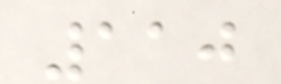110
